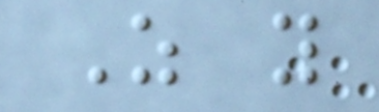As you
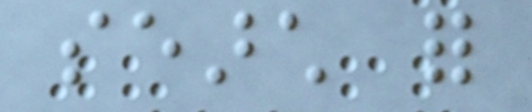search for
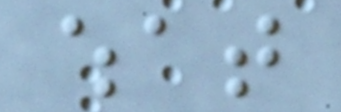what
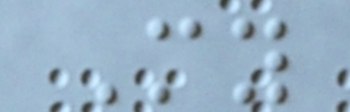My
